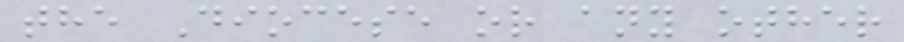the Diocese or any other
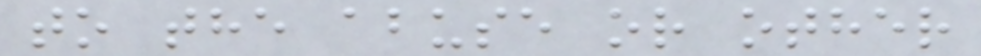to the abuse or other
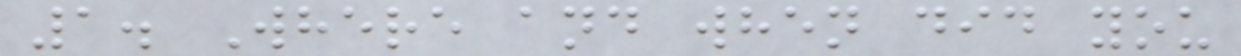1. Where and when did you
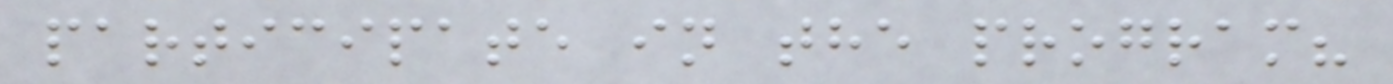participate in the program?
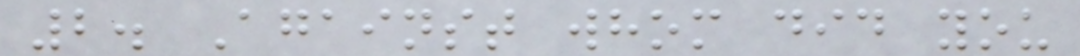2. Against whom did you
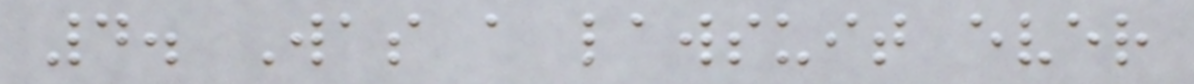4. Was a lawsuit ever
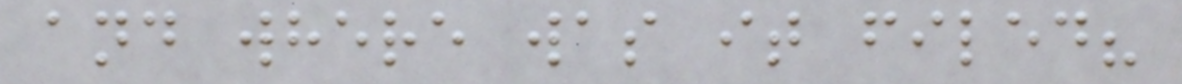and where was it filed?
